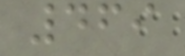469
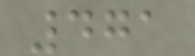471
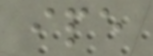ipe
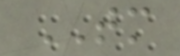TM
